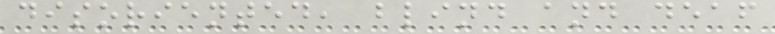disoriented, blind and deaf
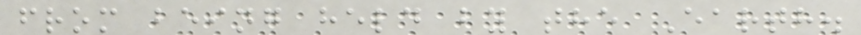from being held by the Earth.
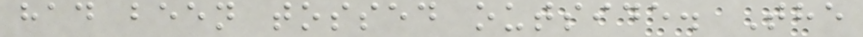had been tossed outside. The
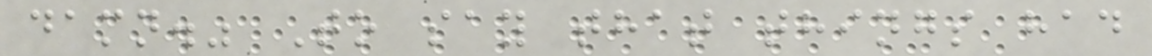damn." To say that things had
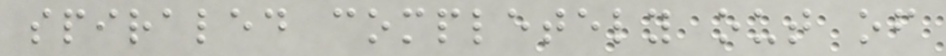spiraled completely out of
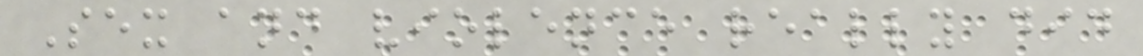Sex and violence really did
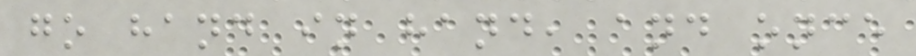go hand in hand, and once
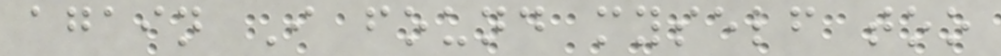again I found myself too
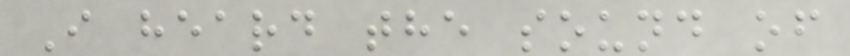I heard the sound of
